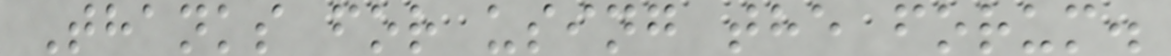Thanks for using the forum.
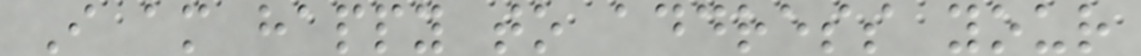I am happy to address your
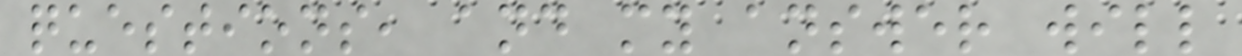questions, and my answer will
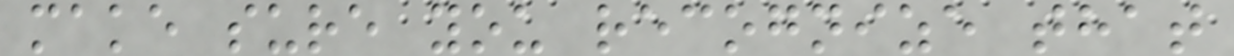make sure you recognize that
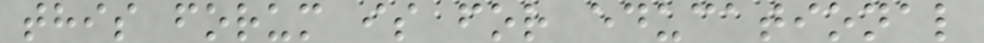this forum is for educational
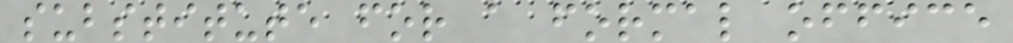substitute for a formal office
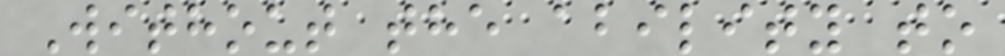Without the ability to
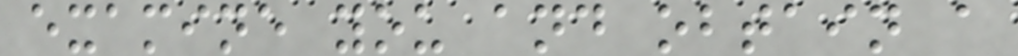examine you and obtain a
